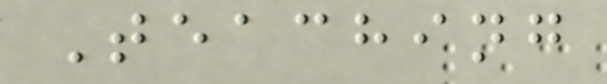Teaching
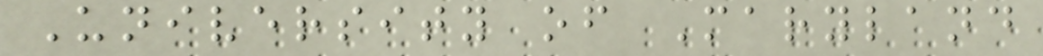University of Maryland
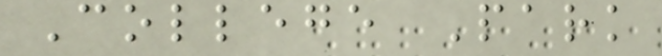College Park
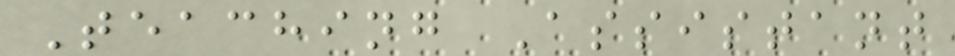Teaching Assistant
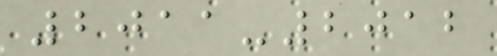2011-2012
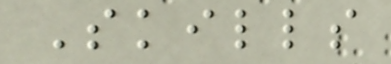Skills
